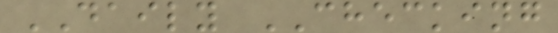DAILY CHECKING
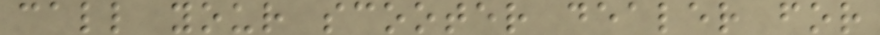call your scooter dealer for
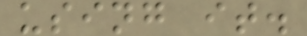using it.
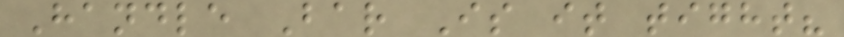Handle Bar Is it tight?
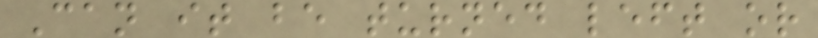Can it be turned left or
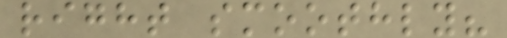right smoothly?
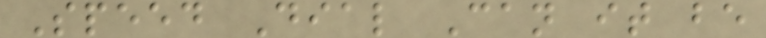Speed Dial Can it be
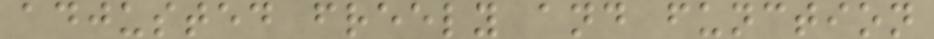adjusted freely and function
